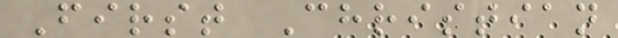First Christian
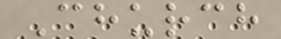Church
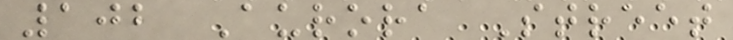102 Aurora Street
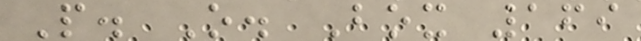P. O. Box 169
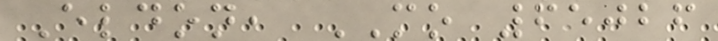Eldon, MO 65026
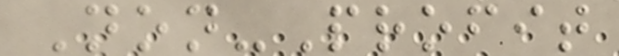Non-Profit
